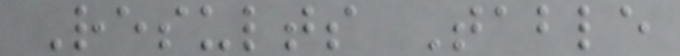Results Table
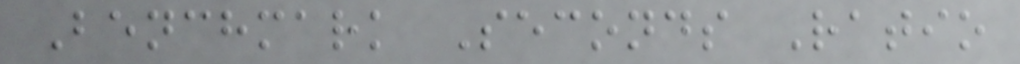Benchmark Seconds Ratio
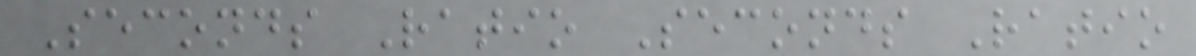Seconds Ratio Seconds Ratio
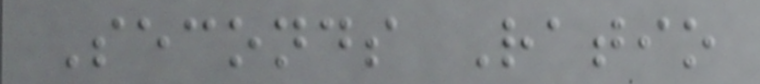Seconds Ratio
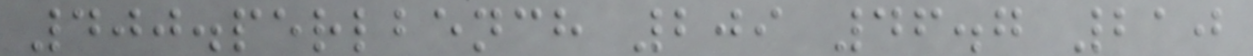400.perlbench 209 46.7 210
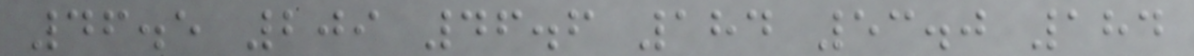46.5 209 46.6 184 53.0 184
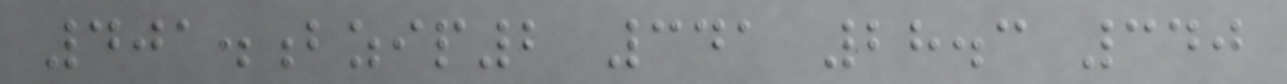401.bzip2 341 28.3 340
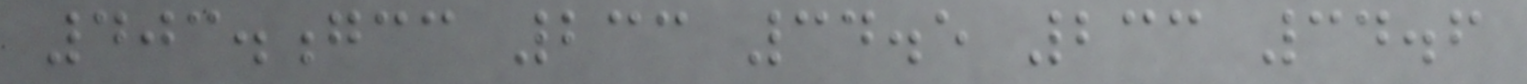403.gcc 233 34.5 233 34.6
